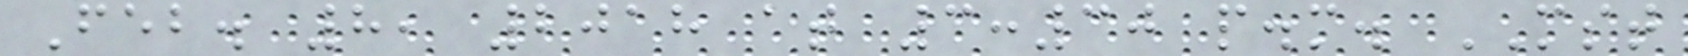Feb. 8, 2018 at 3:30 p.m. MST
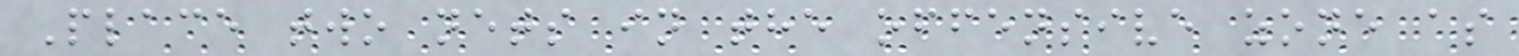Place two nets in the offensive zone as
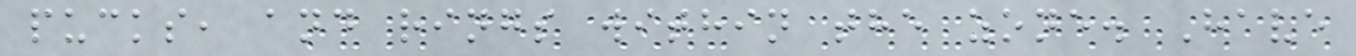pucks, and rings within the zone. Have
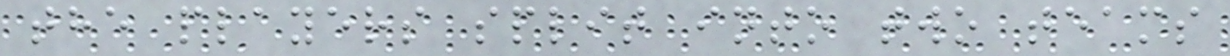the players split into two teams
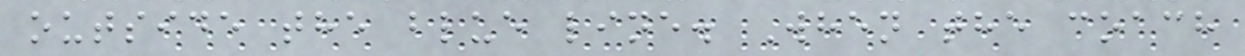outside the blue line. When the coach
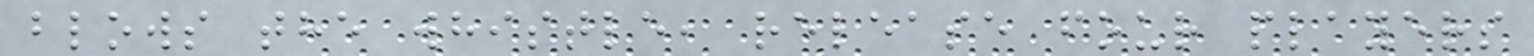blows the whistle, release four players
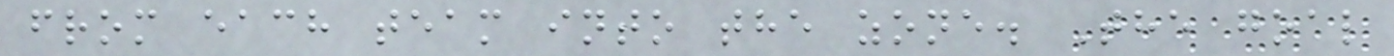from each team into the zone. The goal
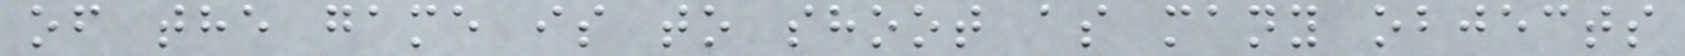of the game is to shoot as many objects
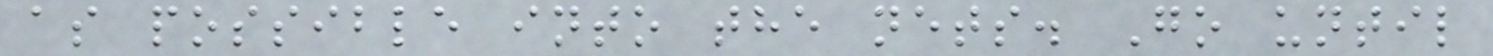as possible into the nets. Go until
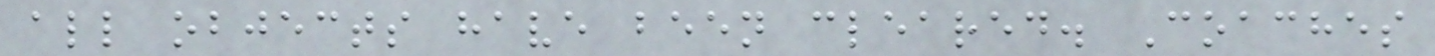all objects have been cleared. Coaches
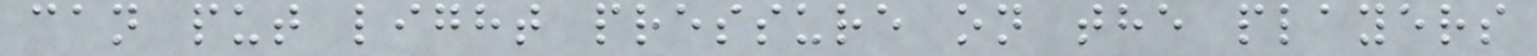can put light pressure on the players
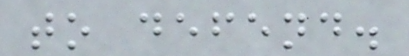to defend.
